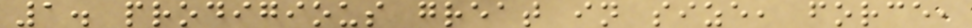1. prodigious great in size, force,
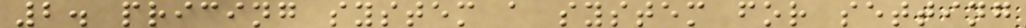2. pricing system a system for setting
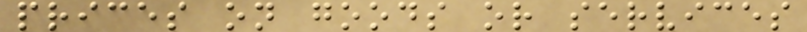prices on goods or services
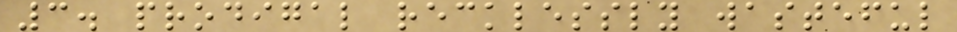3. prodigal recklessly wasteful
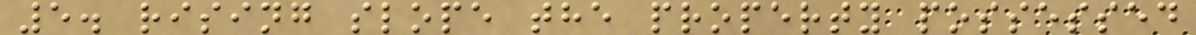5. rising slope the property possessed
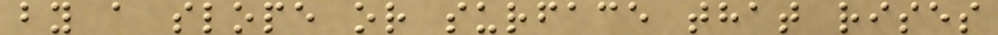by a slope or surface that rises
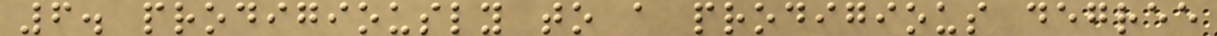6. prodigiously to a prodigious degree
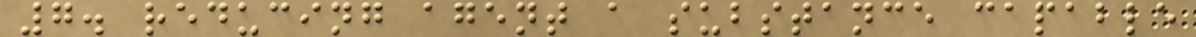7. reducing agent a substance capable
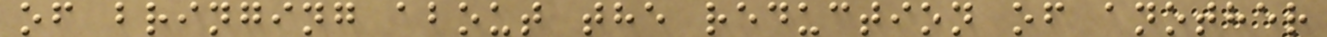of bringing about the reduction of another
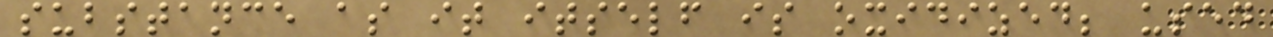substance as it itself is oxidized; used
